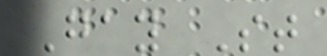Gay St
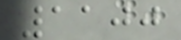1100
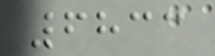6833
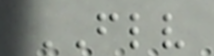FLV
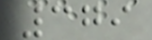379
